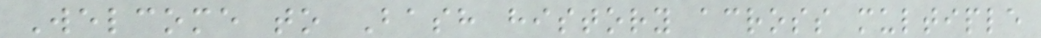Welcome to Bash history across multiple
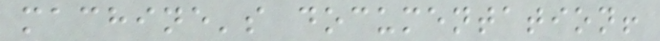machine's documentation!
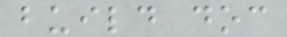build doc
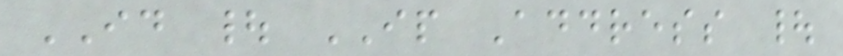ID | IP Address |
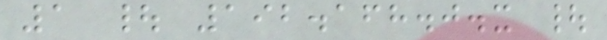1 | 192.168.0.x |
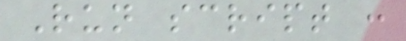Run script :
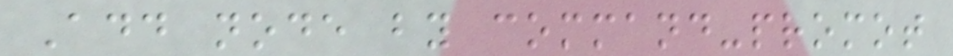Add node by command-promot
